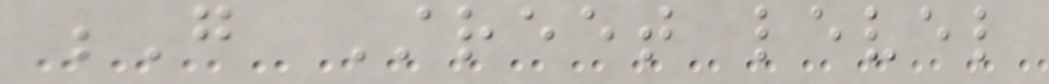G Street level
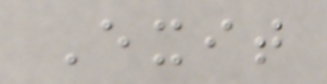Exit
